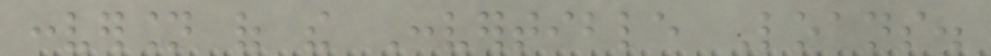conversion of the Convertible Loans.
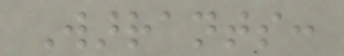Warrants:
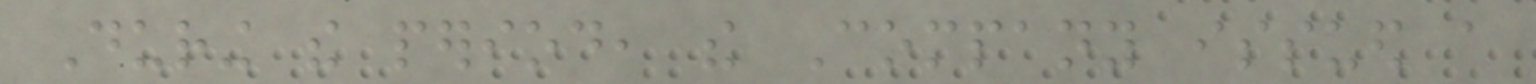During the period, the Company issued a
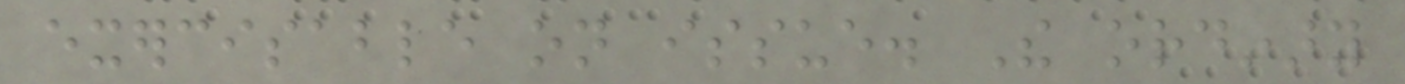exercisable on issue. The ordinary
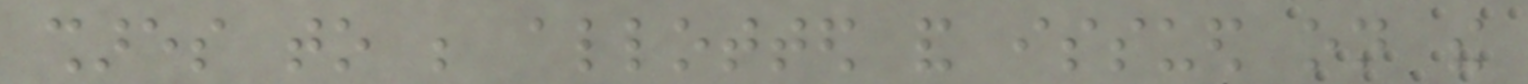shares to be allotted and issued on the
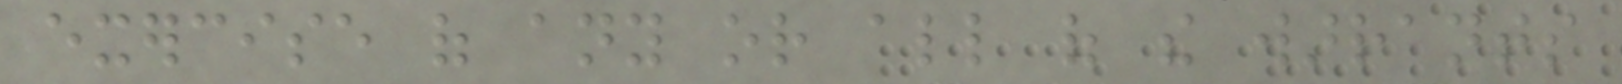exercise of any or all of the warrants
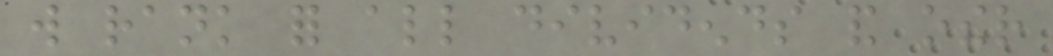will rank for all dividends and other
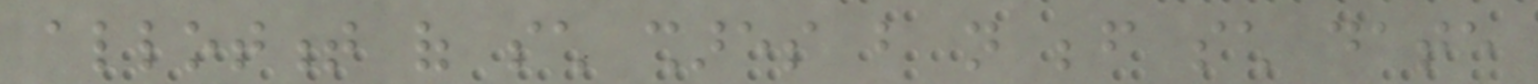allotment of such shares but not before such date
